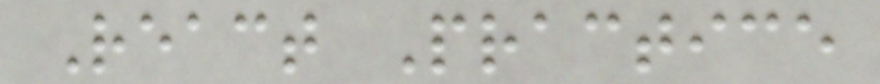React Practice
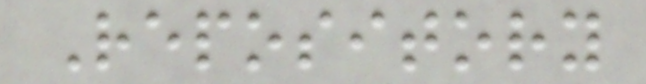Repository
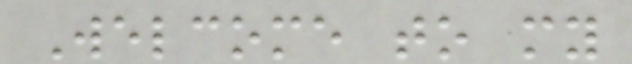Welcome to my
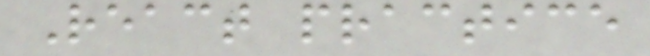React practice
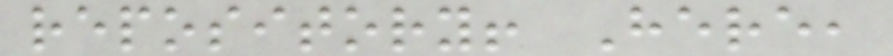repository! Here,
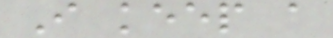I keep a
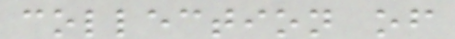collection of
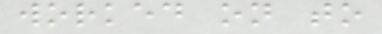worked on to
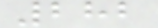282
